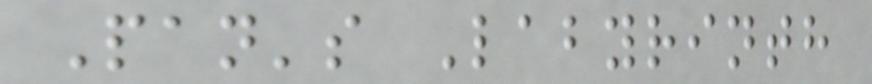Pan's Labyrinth
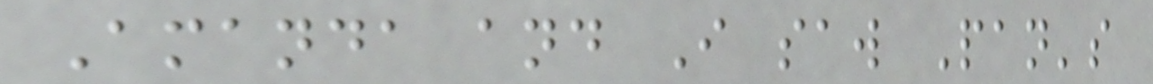Amanda and I saw Pan's
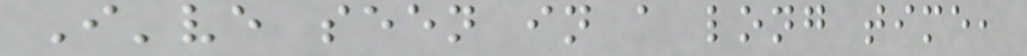I've seen in a long time,
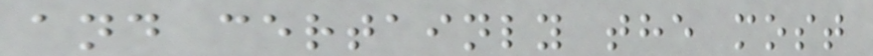and certainly the most
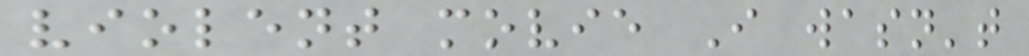violent movie I wasn't
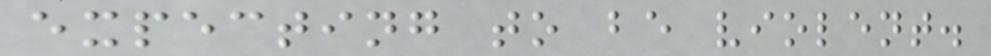expecting to be violent.
